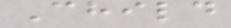Child
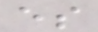es
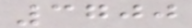3700
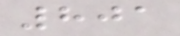801
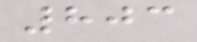803
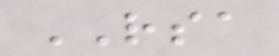RSA
